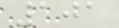101
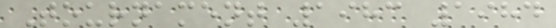Tournament 1983 1984
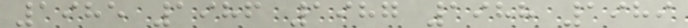1985 1986 1987 1988 1989
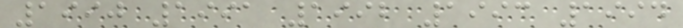1990 1991 1992 1993 1994
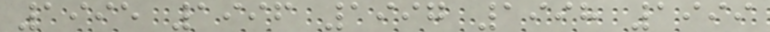1995 1996 1997 1998 1999
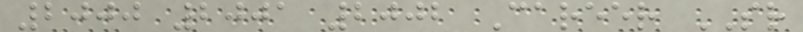2000 2001 2002 Career SR
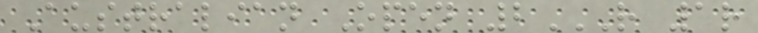Australian Open 2R 1R
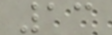13
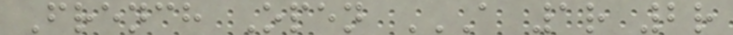French Open A 1R 2R
